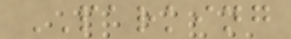PARKING
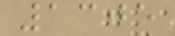1305
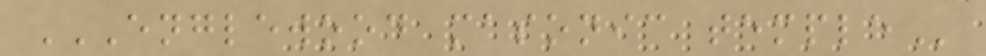ENGLEWOOD MASONIC TEMPLE
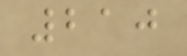210
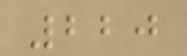220
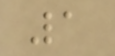1
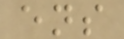ens
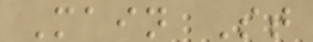Main St
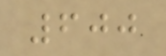600
